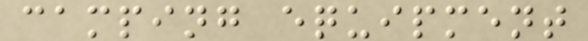camping equipment
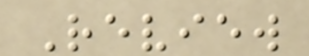Review
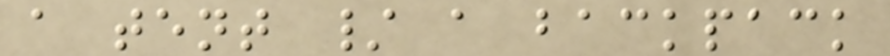a tent / a backpack
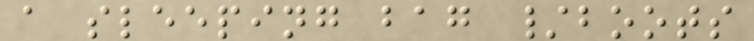a sleeping bag /boots
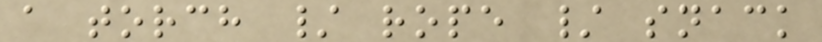a torch / rope / snack
